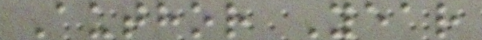Author Year
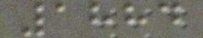1884
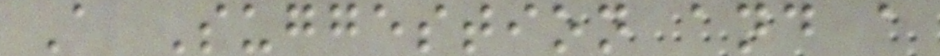A Suggestion and a
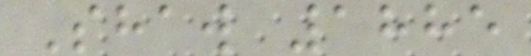Shaw 1885
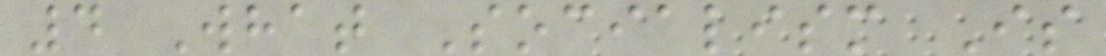4 What Socialism Is
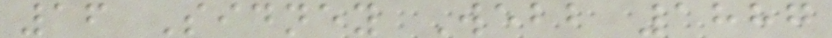16 Sidney Webb 1887
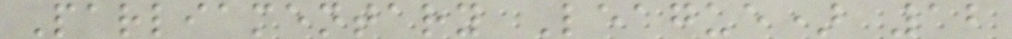Parliamentary League) 12
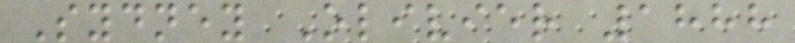Sydney Olivier 1888
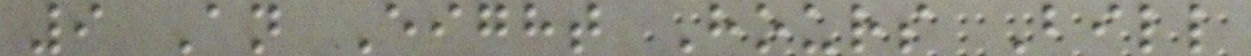9 An Eight Hours Bill
